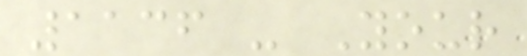1136 - Your
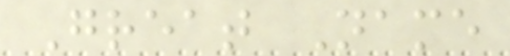Great Name
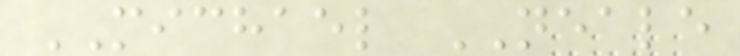MICHAEL NEALE
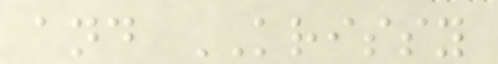and KRISSY
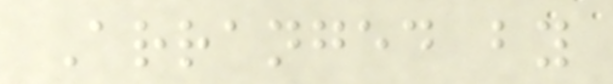Arranged by
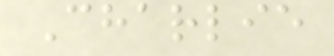Charlie
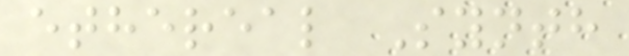ethereal Synth
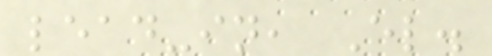lead-in, El.
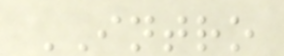INTRO
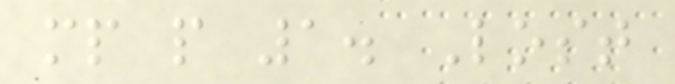mp p 1. Lost
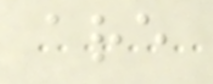are
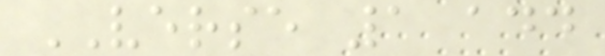VERSE 1 add
